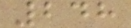248
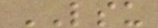LSU
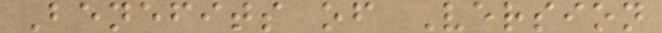Benefits of Version
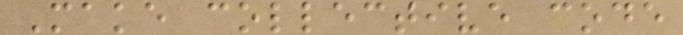Make collective code
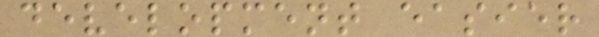development easier
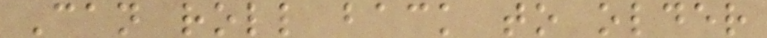Can roll back to older
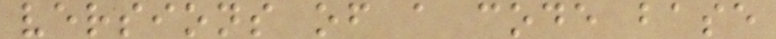versions of a code base
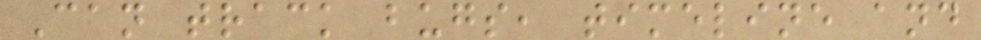Can track bugs, timeline and
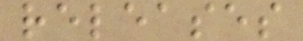releases
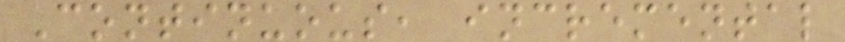Continuous, incremental
